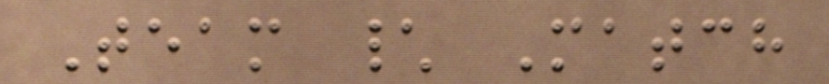Team \ Match
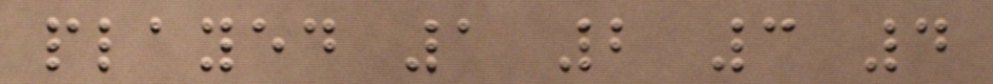played 1 2 3 4
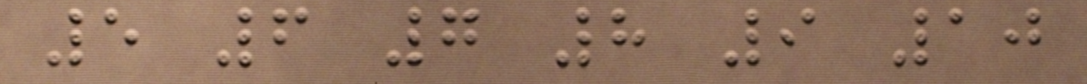5 6 7 8 9 10
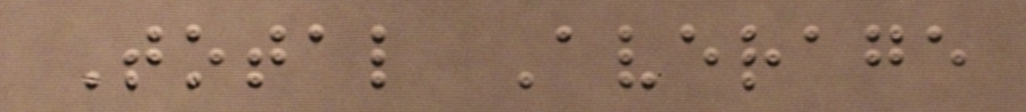Total Average
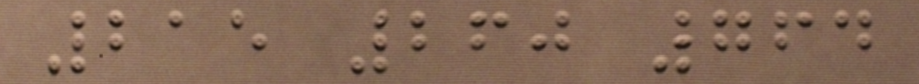215 260 764
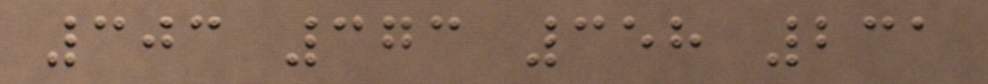303 373 358 231
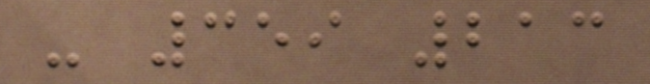- 359 213
